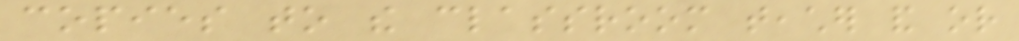copies to the classroom teacher and or
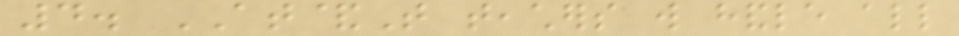4. AT&T teachers will handle all
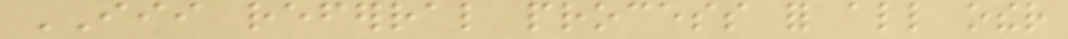III referral process for all other
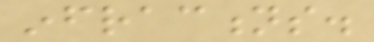infractions.
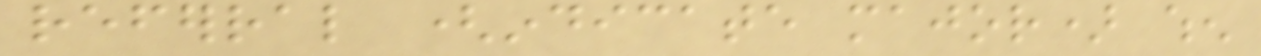referral (indicate major) when
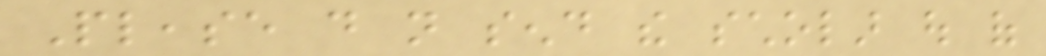Please do not send the scholar out of
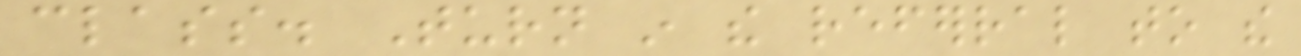class. Turn in the referral to the
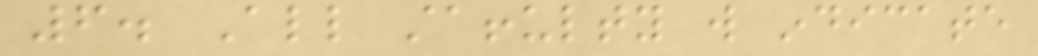6. All staffulty will indicate
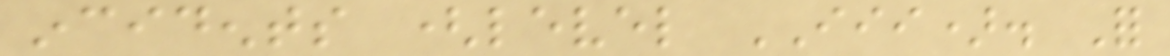incidents (level III). For
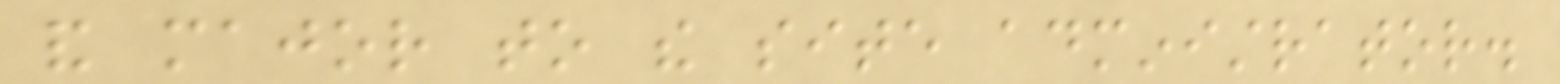and major to the site administrator.
